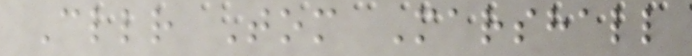Cllr Tom Marshall
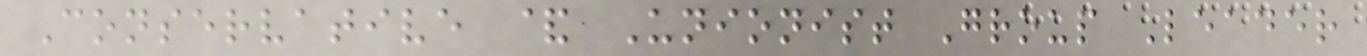Conservative & Unionist Group Leader
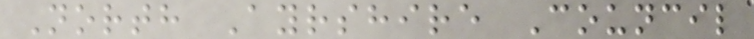North Ayrshire Council
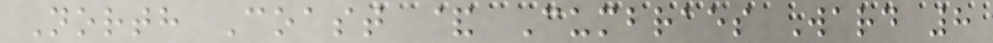North Coast & Cumbraes Ward 8
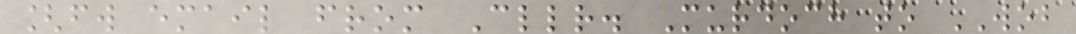[fw email from Cllr. Murdoch to WOB
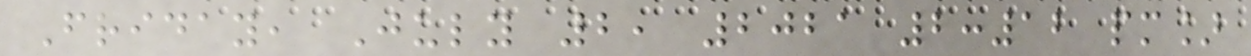Friday, July 2, 2021 2:12 pm]
